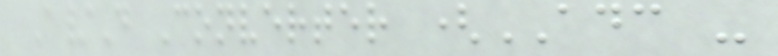A/D Converter (ADC -
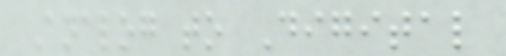Analog to Digital
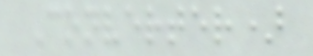Converter)
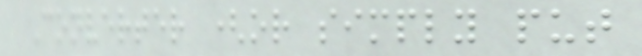Converter (or simply put
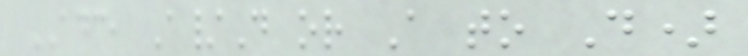ADC, A/D or A to D)
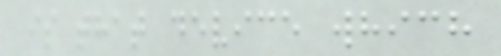is that device which
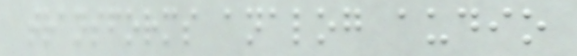transforms analog audio
